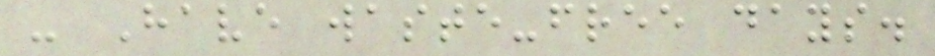- Have waste-free days.
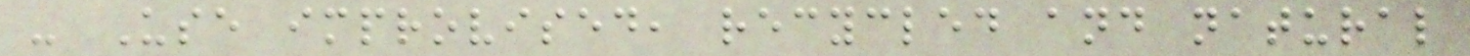- Use improvised, recycled and natural
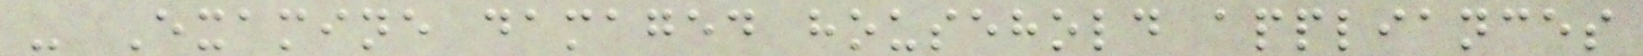- Examine damaged household appliances
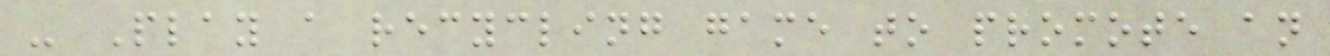- Play a recycling game to promote an
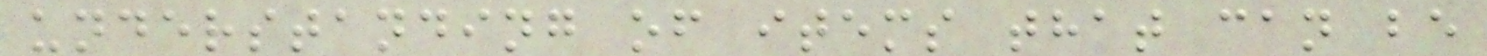understanding of items that can be
